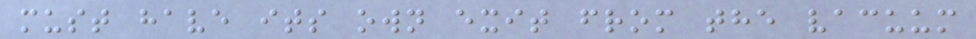must have its own exit from the vacuum
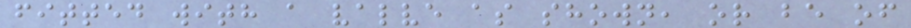fitted with a valve as shown, or be of
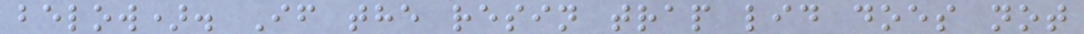below). If the resin trap lid does not
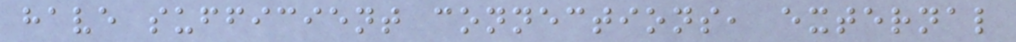have sufficient connections, external
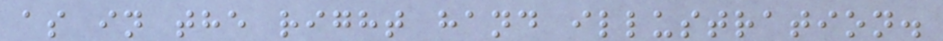as in the right hand illustration.
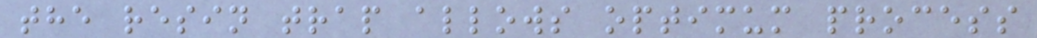the resin trap allows optimum process
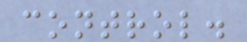control.
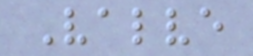Valve
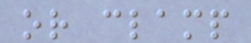or clamp
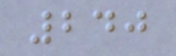240
